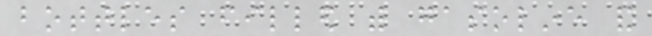bottles filled with gasoline and
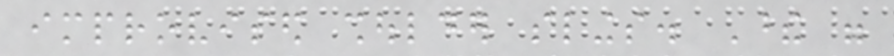improvised shoulder slings. These were
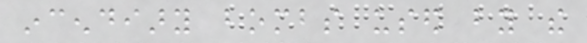incendiary bombs used by the
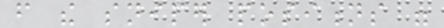from the sniper positions were
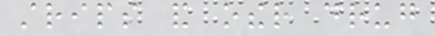strips and other drug
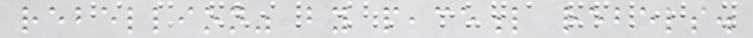rebellion" by peaceful rebels.
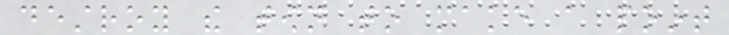destroy the town to make a point
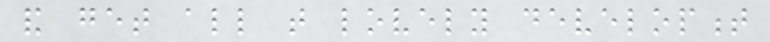and get all that lovely development
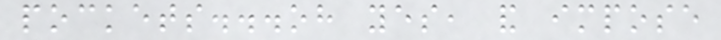pockets...oh yes, and impose
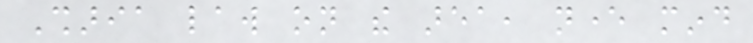Sharia law on the area, never mind
